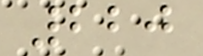220
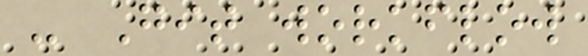- Git workflow
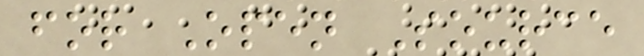for Open Source
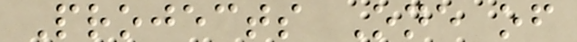Projects One of
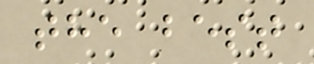the best
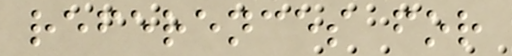references for
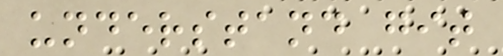understand git
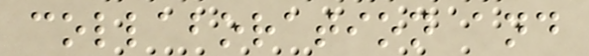collaboration and
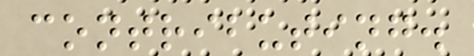contributing.
